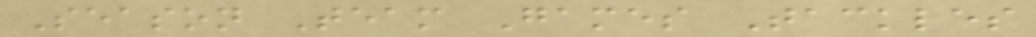Season Team Games Tackles
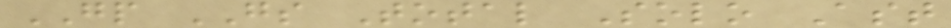GP GS Total Solo Ast
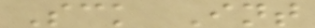Sck Int
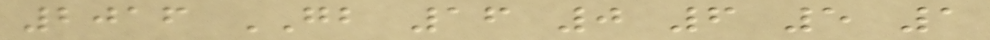2016 GB 16 0 6 5 1
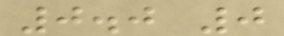0.0 0
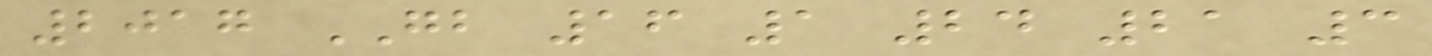2017 GB 16 1 24 21 3
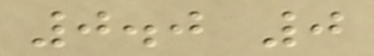0.0 0
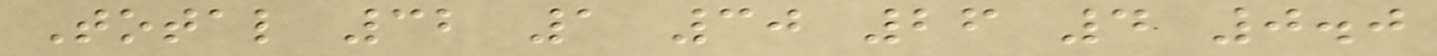Total 32 1 30 26 4 0.0
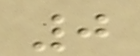0
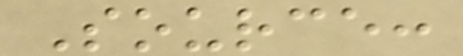Source:
